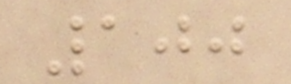100
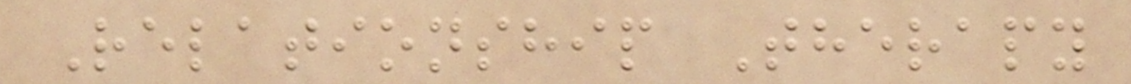Relationship Therapy
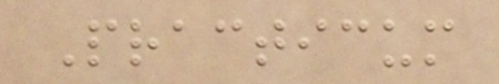Practicum
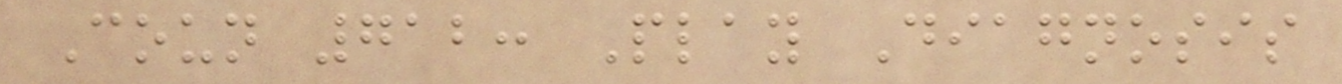Coun 712: Play Diagnosis
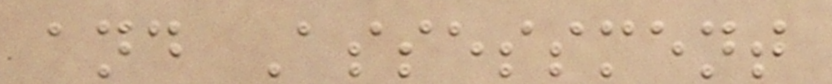and Assessment
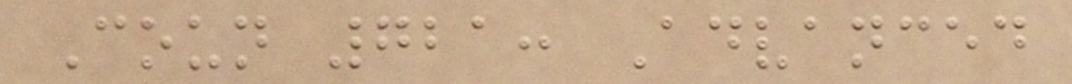Coun 721: Advanced
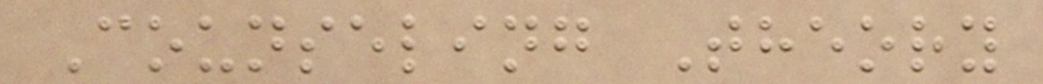Counseling Theory
